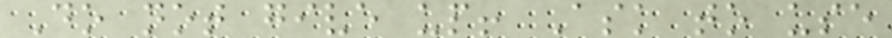Do not give up! Ask to use
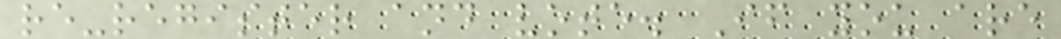re-register and vote. If you are
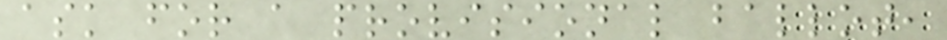ask for a provisional ballot,
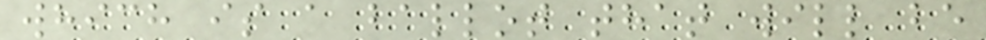which is a ballot that will be
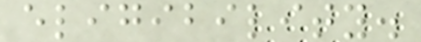eligibility.
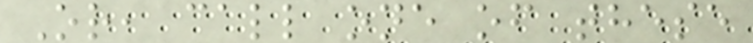Or, call one of these
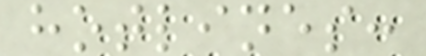hotlines:
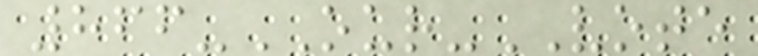866-OUR-VOTE
